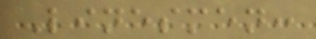Linesmen:
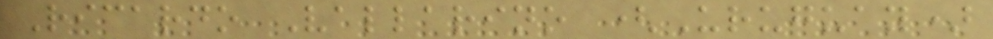Ricardo Vallarino (Uruguay)
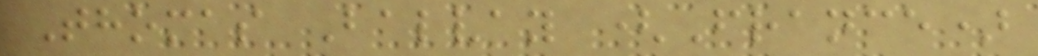Thomas Balvay (France)
